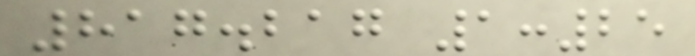817.217 1:25
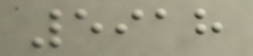5918
